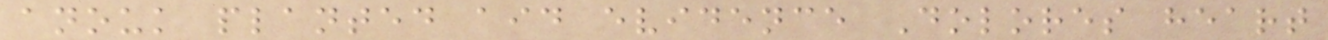anouk planted aid evidence Dolores heart
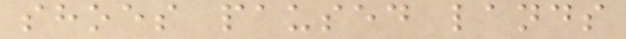shoes paused lands
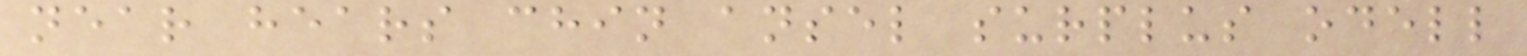near hears chin ansel surplus odell
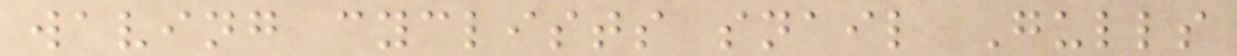waving cyclists snail Gulls
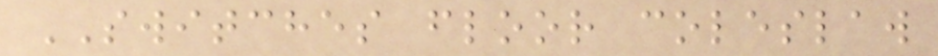SWITCHES floor coleslaw
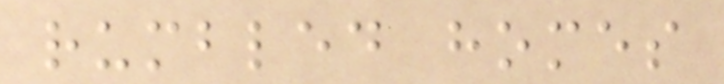rumbled homes
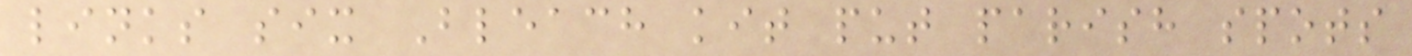links six Bleach kit put parish spots
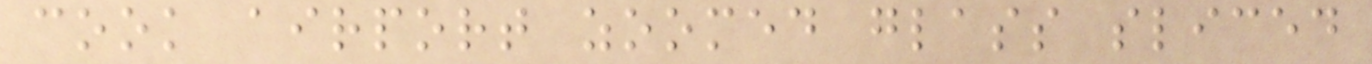cook airport zoomed glass sliced
